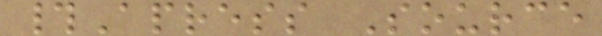#Apress Source
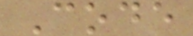Code
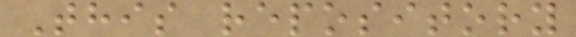This repository
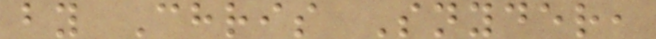by Chris Snyder,
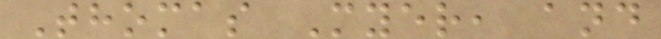Thomas Myer, and
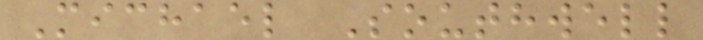Michael Southwell
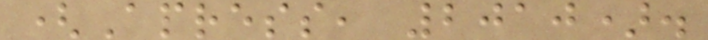(Apress, 2010).
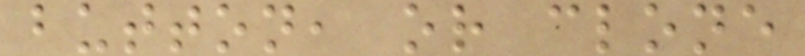button, or clone
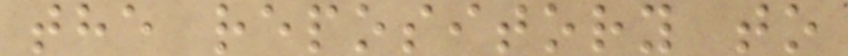the repository to
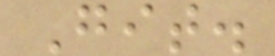Git.
